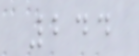244
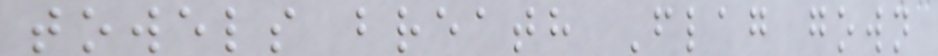towels breath Flag gown
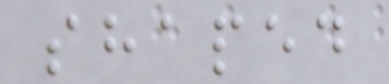shaped
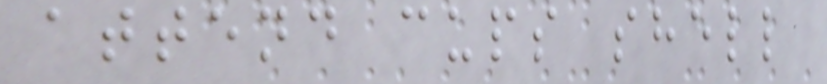attend cups shell
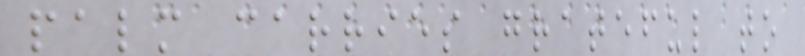palm carries grateful to
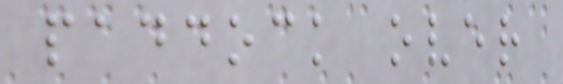paddock over
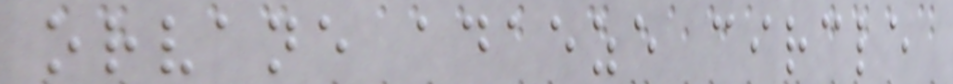orvane adaeze circle
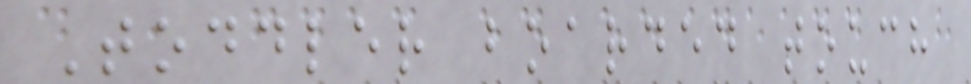Toddler boarded touch
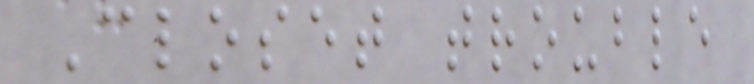Closet trouble
